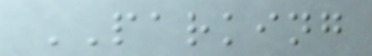PARKING
